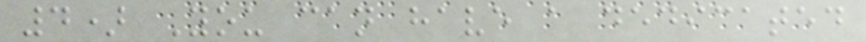4) You can have a dedicated
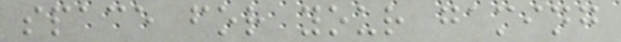space for your gaming
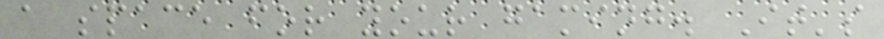a space for your gaming. It's
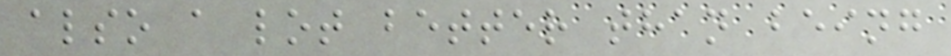also a lot better than being
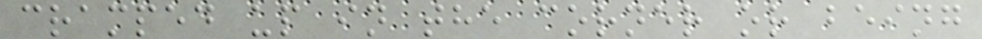cramped up in the corner or being
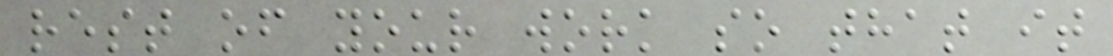rest of your work so that it
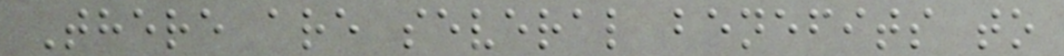There are several benefits to
